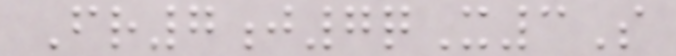Fr7j7qX3S
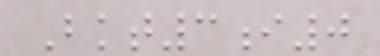Bkt3i0
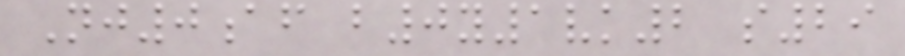Nj0af b0y1vk2 s29
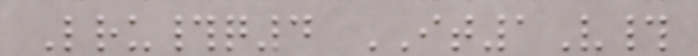Lru#q4 IT1V#
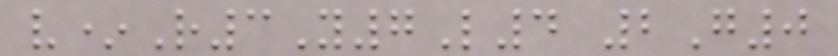v*R3Y7L4 2G0
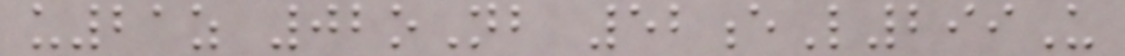u21z 02oNb 52eL299U
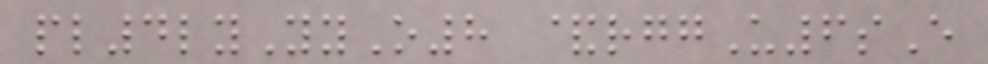pl4lyYyO8 &rggU6sE
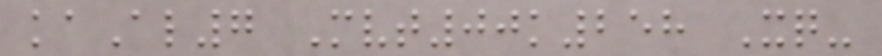kaAl7 Mvt00k258 Xq-
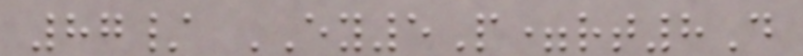87/ EY5P=rt8D
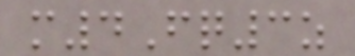m4Fq3z
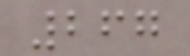267
